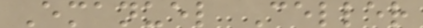Emanuel Celler
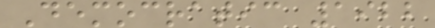Democratic 1922
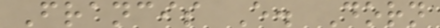Francis E. Dorn
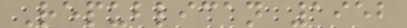Republican 1952
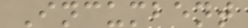Incumbent
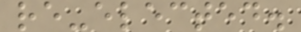re-elected.
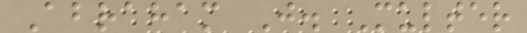Abraham J. Multer
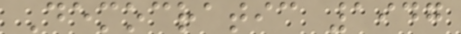Democratic 1947
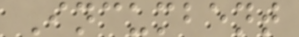Incumbent
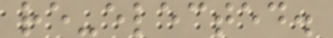re-elected.
